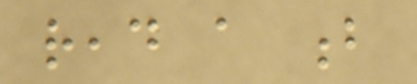read a b
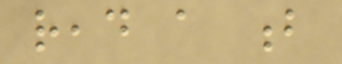read a b
